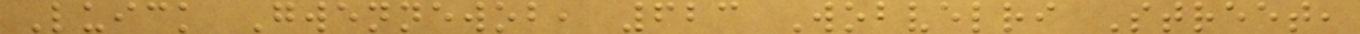Luick Gwennewob, 623 Wobvelri Street,
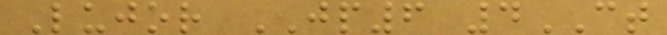Lujor JP6 4CT
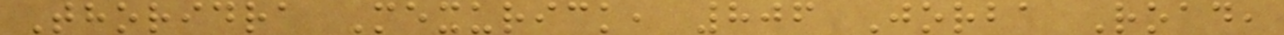Thoridra Mexurick, 806 Jorba Road,
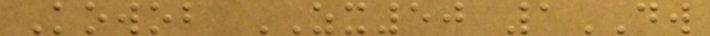Kowob ZX50 1DW
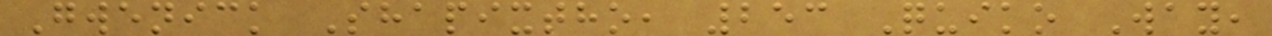Gwenick Shapixtho, 253 Quiko Way,
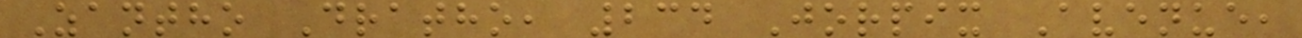Zantho Dratho, 234 Jorpix Avenue,
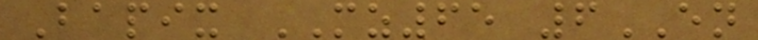Bapix MZ65 6EN
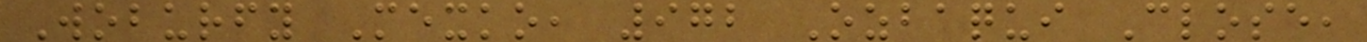Woburfy Mexko, 972 Ozbaqui Close,
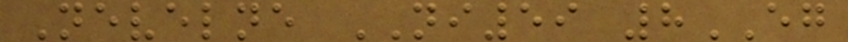Nevelne NI59 8EG
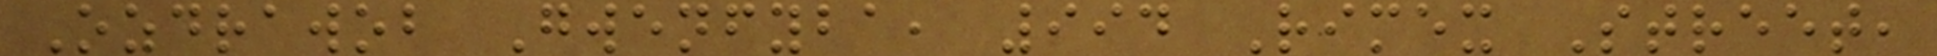Ozdrawob Gwenfyba, 994 Rimex Street,
